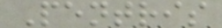Pentris
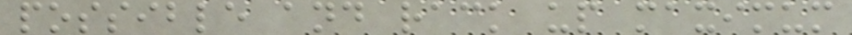possible and rack up maximum
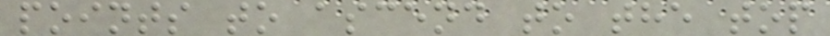points to ascend to the top
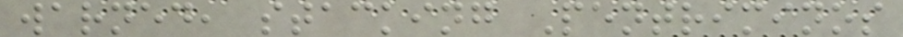warned, stacking Pentriminos
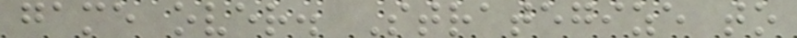game over. Strategize to
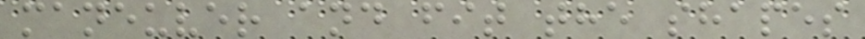maneuver and fit the shapes
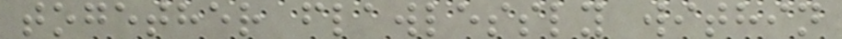together flawlessly within
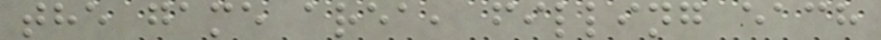the game area, filling each
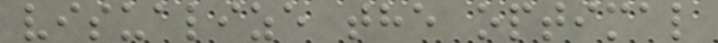visualize the optimal
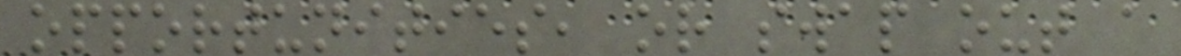opportunities, or swap out a
